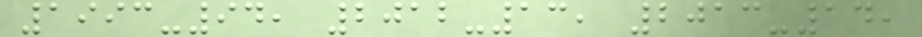1993-94, 2012-13, 2013-14,
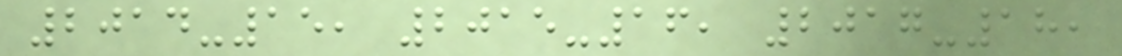2014-15, 2015-16, 2017-18,
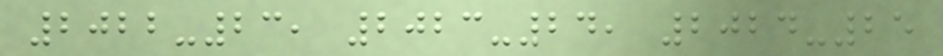2022-23, 2023-24, 2024-25
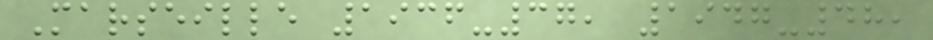Marseille 1936-37, 1947-48,
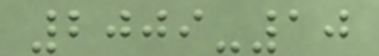2009-10
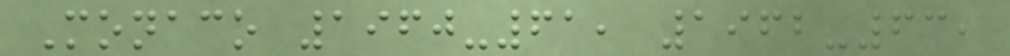Monaco 1960-61, 1962-63,
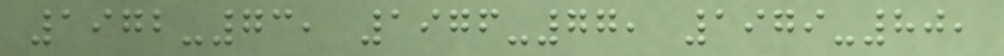1972-73, 1976-77, 1979-80,
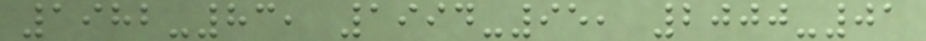1982-83, 1994-95, 2000-01
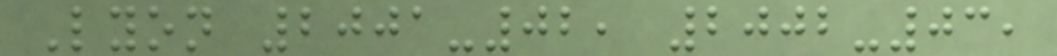Lyon 2001-02, 2002-03,
